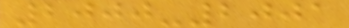2000-2001
